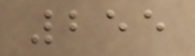255
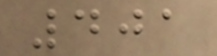401
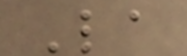La
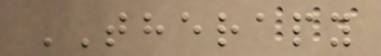THERAPY
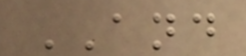AND
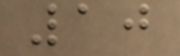10
